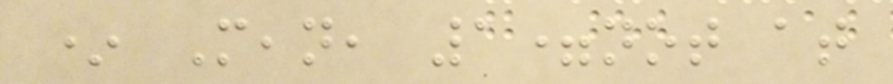* Mean, 1=not at
